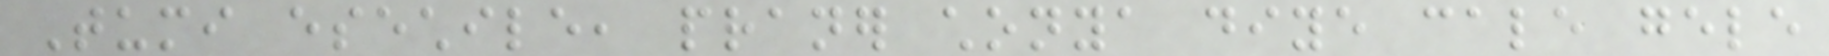Tumi esechile, praner chonya diye cale gele
